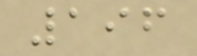196
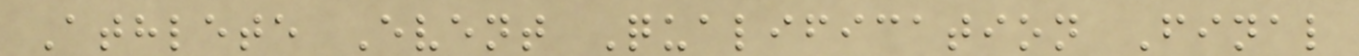Athlete Event Qualification Final
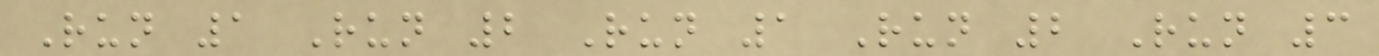Run 1 Run 2 Run 1 Run 2 Run 3
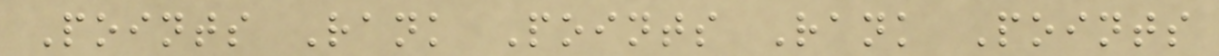Points Rank Points Rank Points
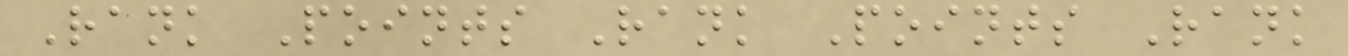Rank Points Rank Points Rank
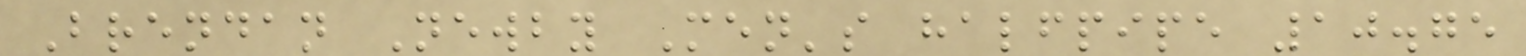Brendan Newby Men's halfpipe 10.75
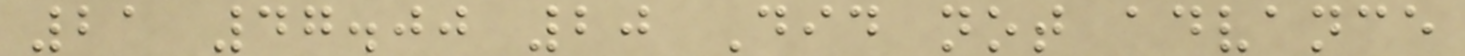21 47.00 20 Did not advance
